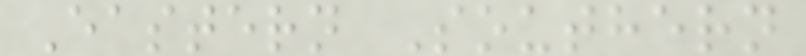Eastern Southern
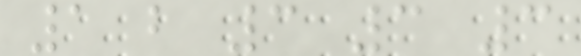1 b 3 3 3
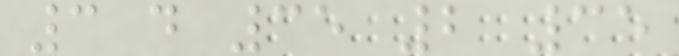3 d 35 2 35
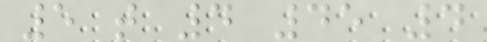5 t 4 45 4
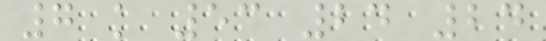7 k 53 24 24
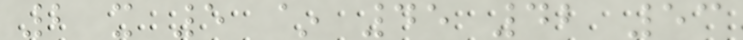2 x 5 ~ 45 42 53
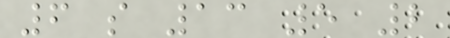6 s 13 5 2
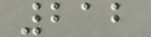212
